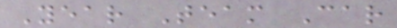Year Team Car
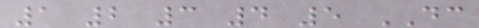1 2 3 4 5 DC
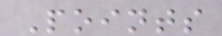Points
